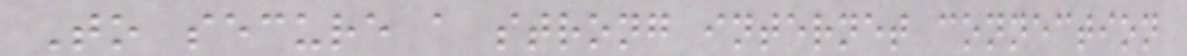To secure a strong internet connection
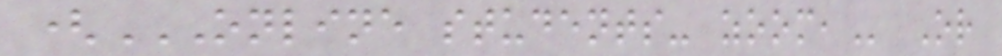(ONLINE STUDENTS- ZOOM, Or
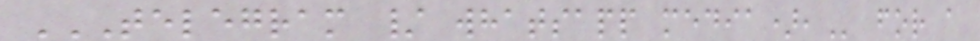TELEGRAM / WHATSAPP MEDIA), for a
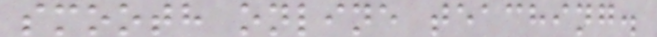smooth online teaching.
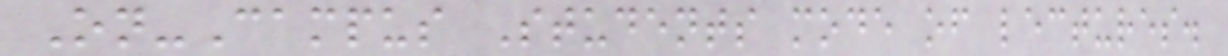On-Campus Students mode of lectures.
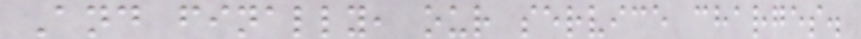And finally, our service charges.
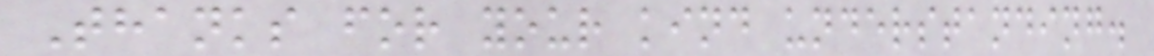Thanks for your kind understanding.
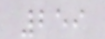259
